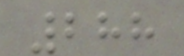288
